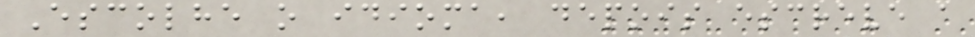Escolhe o idioma, depois escreve a
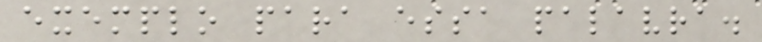exemplo para essa palavra.
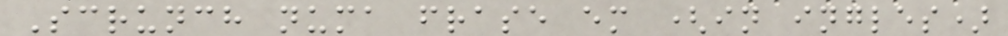Scrunch numa frase em (in ingles)
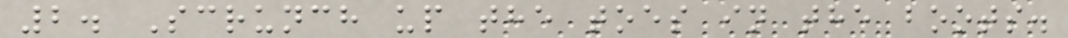2. Scrunch up the toes in the boots.
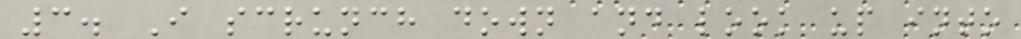3. I scrunch down and look up into
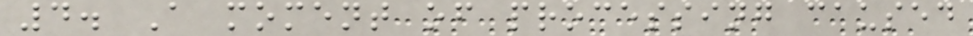4. A moment of processing caused
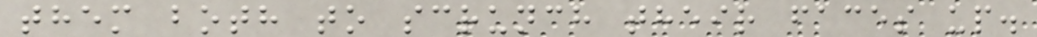them both to scrunch their faces up.
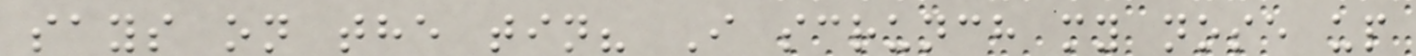says on the tin? I scrunch my nose up
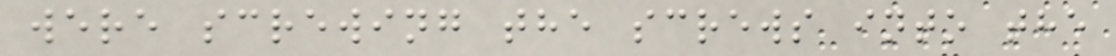were screwing the screws into the
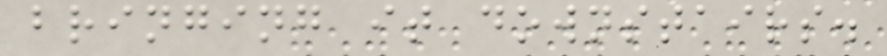bringing it downstairs.
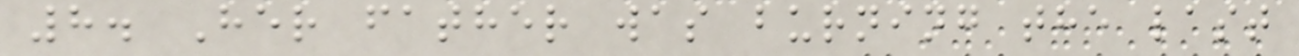8. Her father was burning the last
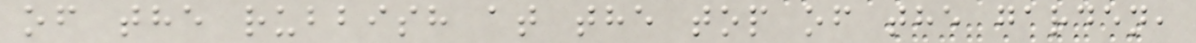of the rubbish at the top of the garden,
